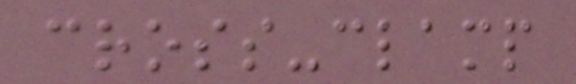cross-clamp
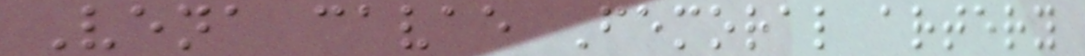Vena cavae Femoral artery
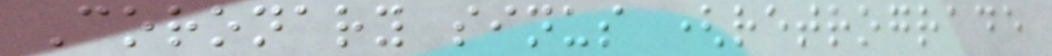Coronary sinus (retrograde
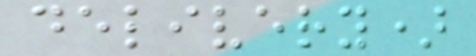delivery)
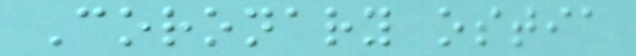Coronary ostia
